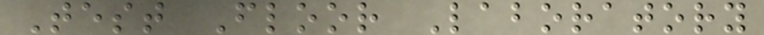Test Floor Laboratory
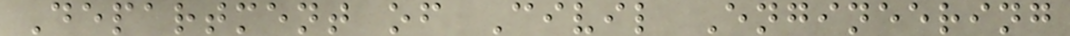Department of Civil Engineering
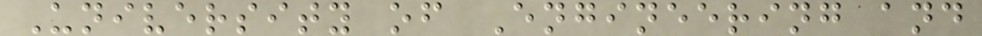University of Engineering and
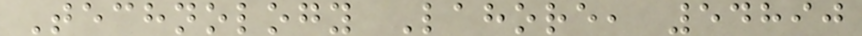Technology Lahore, 54890
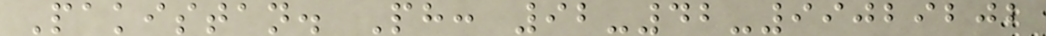Pakistan. Ph: 92-42-99029202
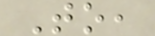To,
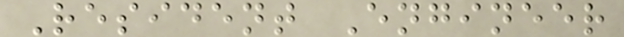Resident Engineer
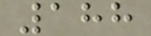188
